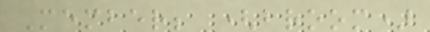Member; (broom)
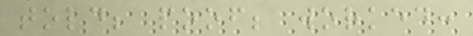told; poof; worked:
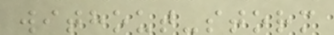without-storm
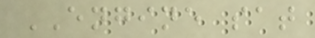ENGINE sat
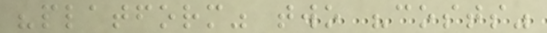"platform" two "costs"
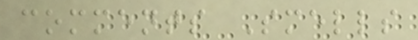comments Smells
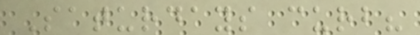Saturdays curb?
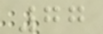77
